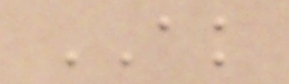AK
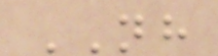NH
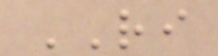RI
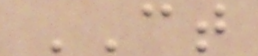CT
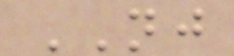NJ
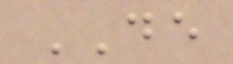DE
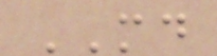MD
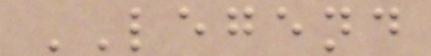LEGEND
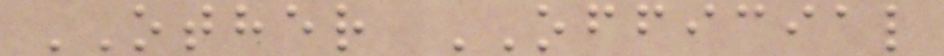OTHER OFFICIAL
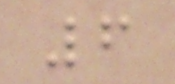6
